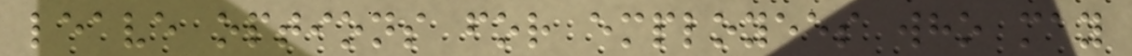leave options for employees who may
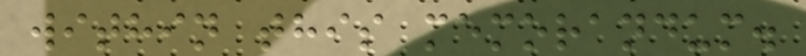within this memorandum.
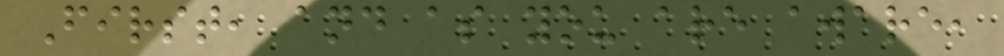First, and as you are aware,
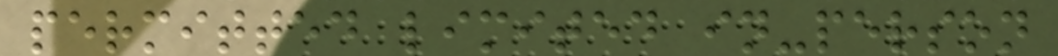permitted limited in-person
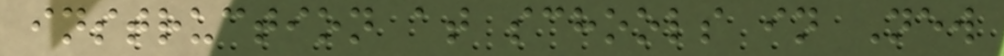instruction at schools in New
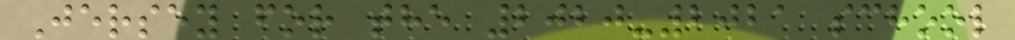Jersey for the 2020-2021 school
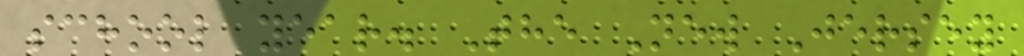school year. The New Jersey
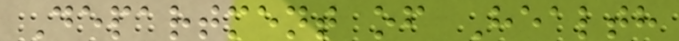Department of Health
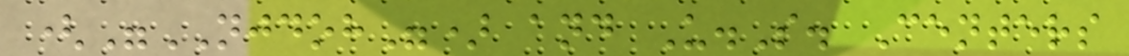("NJDOH") and U.S. Centers
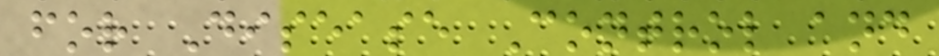for Disease Control and
